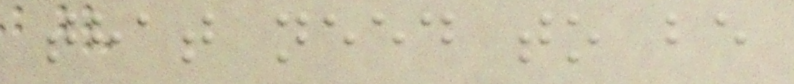that need to be
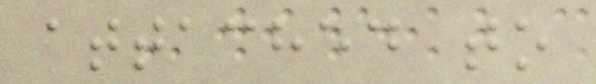attached to
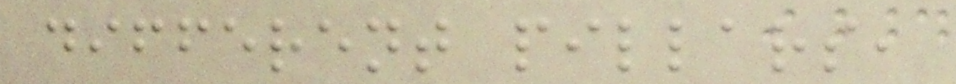different pillars,
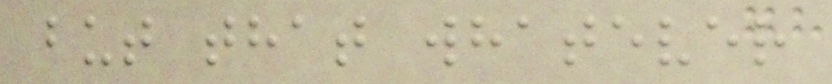but that whatever
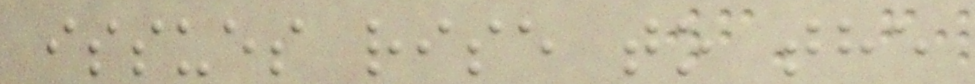issues rise to the
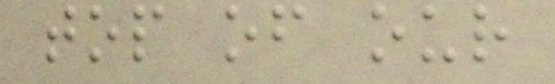top of our
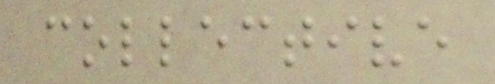collective
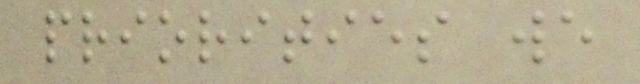priorities we
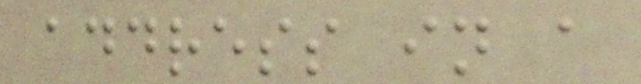address in a
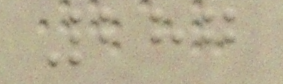287
